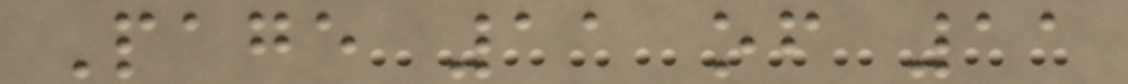Page 11 of 11
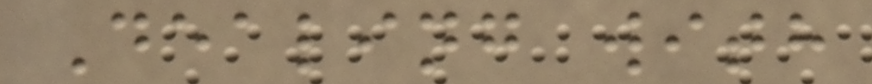Dealing with
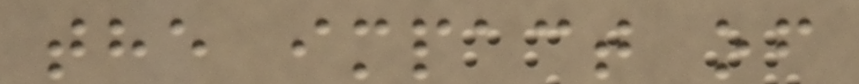the impact of
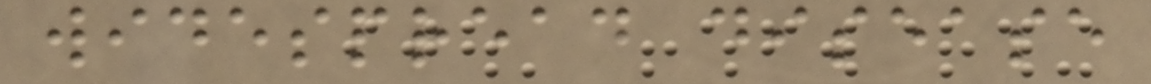widespread disease
